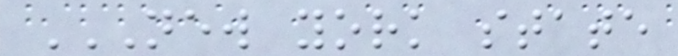NEW YORK STATE
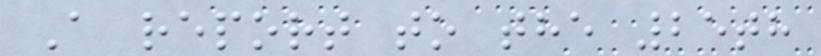A report to the 25th
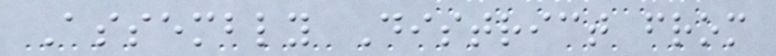Assembly District from
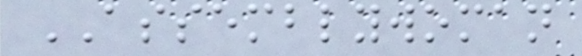ASSEMBLYWOMAN
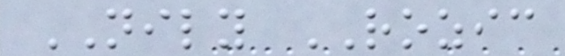NILY ROZIC
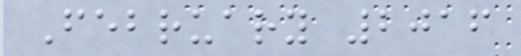February 2016
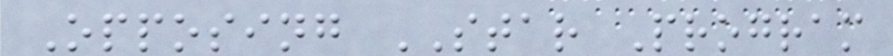Opposing STAR Program
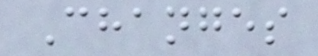Changes
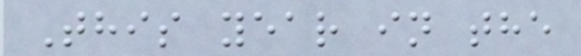This year in the
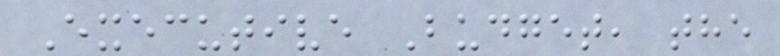Executive Budget, the
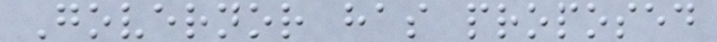Governor has proposed
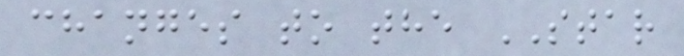changes to the STAR
